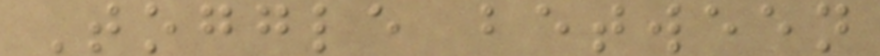Toggle between
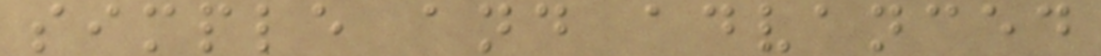simple and advanced
